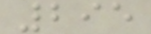295
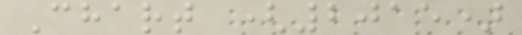Chart (2015)
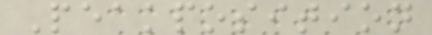Peakposition
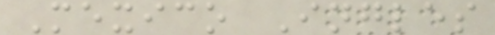Mexico Ingles
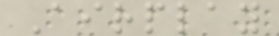Airplay
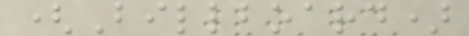(Billboard)
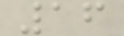16
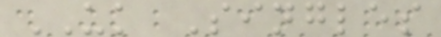UK Singles
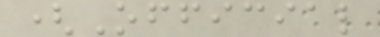(Official
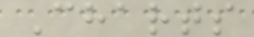Charts
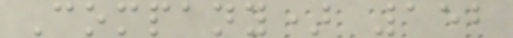Company) 152
